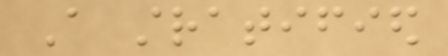A stratified
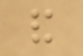and
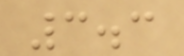3.3
